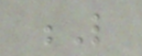L
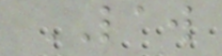LAW
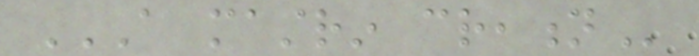A MASTRIN CREATION
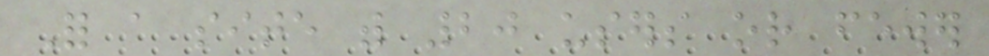For a site with 20 users or fewer
